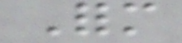Form
